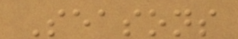Seasons
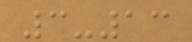3-13
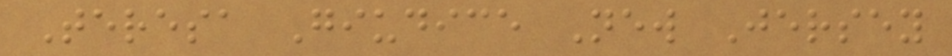Teresa Giudice New Jersey
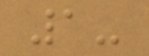1-
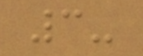3-
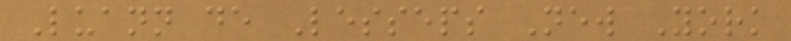Luann de Lesseps New York
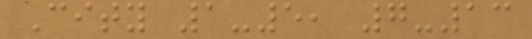City 1-5, 7-13
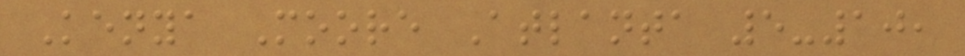Kenya Moore Atlanta 5-10,
